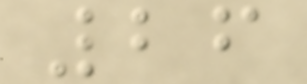26
